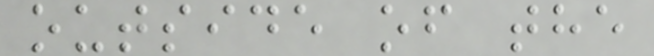outside of the
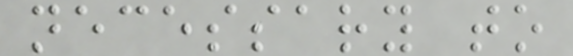necessary to
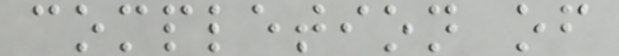completion of
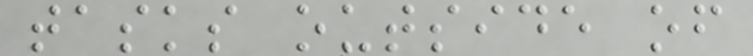tasks outside of
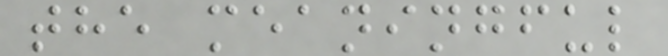the meaningful
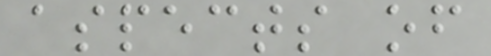aspects of
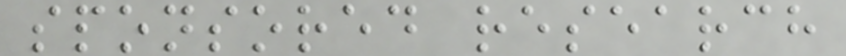sponsored research
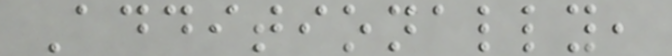Additionally,
